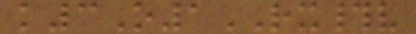k3O1RX#v
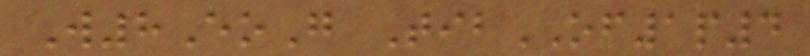W8EoG TibOF1p4
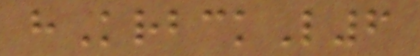hKrbckL6
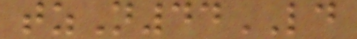tzN44LD
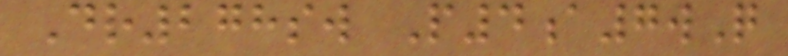Dr278sw P4a7wQ
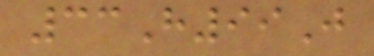33H99J
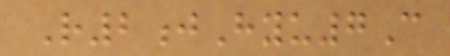R2jHyu7C
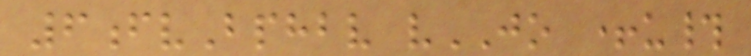6fvBphbv vJO +u#
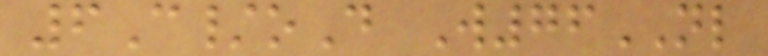6C/oD W76NL
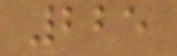225
